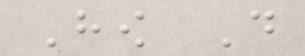How Do
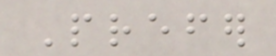Prefer
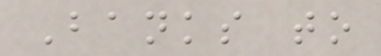Banks to
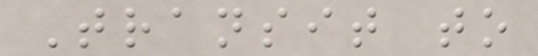Transit to
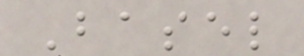Basel
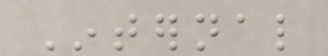Internal
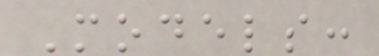Models:
